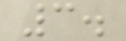3.
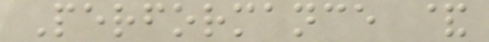Performance &
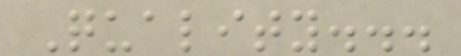Quality...
